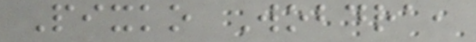Pixko Wobdra,
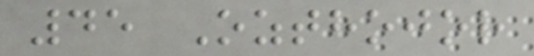45 Ozthojor
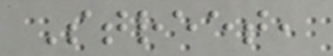Street,
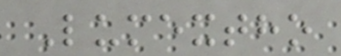Lumextho
